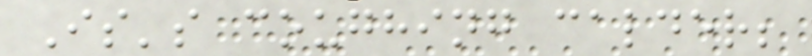Is's coughing calder;
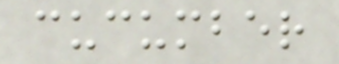cucumber
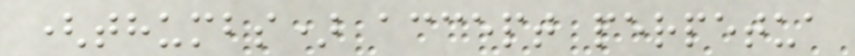(thumbs) accept perpetua
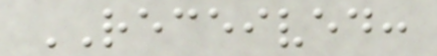RECEIVED:
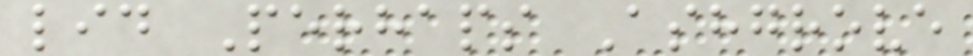lid Perhaps Ashgrove
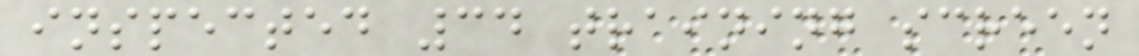inspected 34 training screen
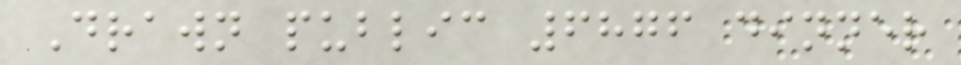Drawn public 6876 dinner
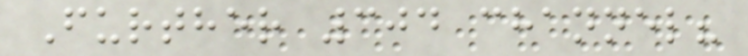Further 304 channel?
